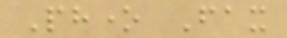Phone Fax
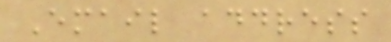Email address
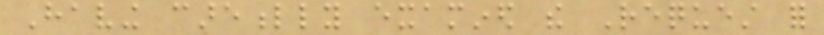Having carefully examined the Request for
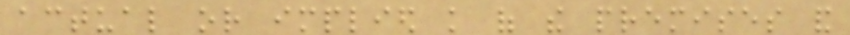actual or implied knowledge of the premises and
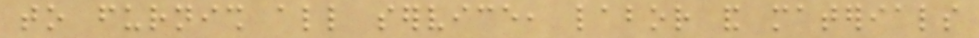to furnish all service, labor and materials
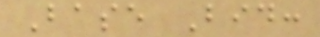Base Bid:
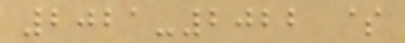2021-2022 $
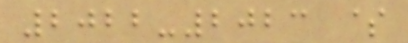2022-2023 $
